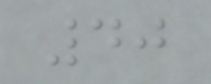40
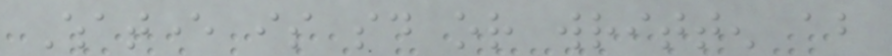Whatever is said or written about
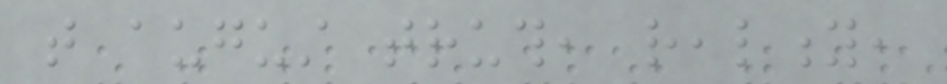that august truth, reality,
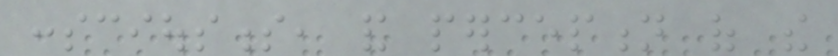consciousness, and perception of the
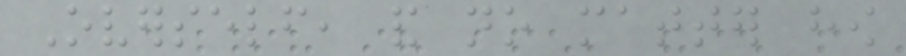Overself, and no matter how
